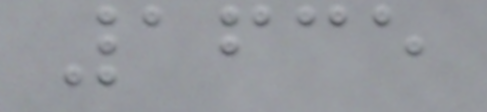1635
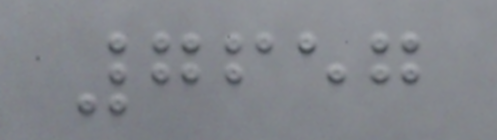7657
